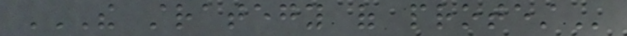THE STRATEGY OF PROTEST
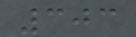303
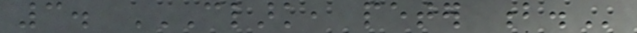3. CLARK, PETER B.
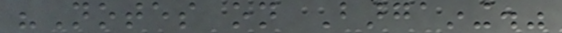"Notes on Bargaining."
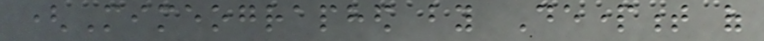(Mimeographed by Department of
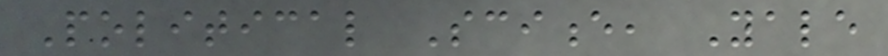Political Science, Yale
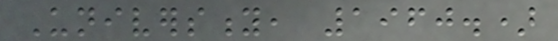University, 1960.)
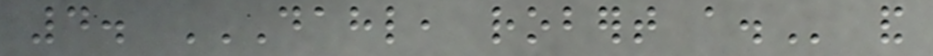4. DAHL, ROBERT A. and
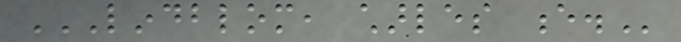LINDBLOM, CHARLES E.
